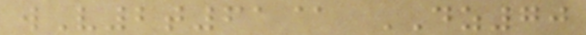wV2t61@ DZ70
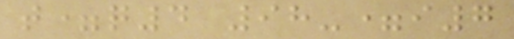t=q4 98-=i7
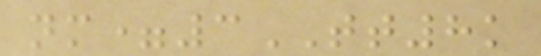nm=3TT8k
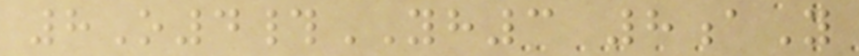8O4#YH3 8aY
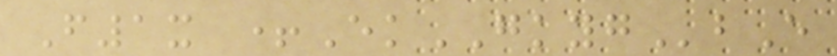F1x +EkGKYGbE
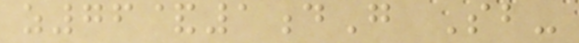z76&1dG Sb-
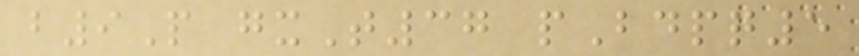b9P gxT37 pBdpq5
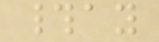#ay
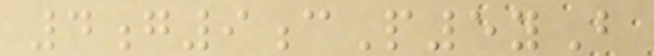4g9cP5yB
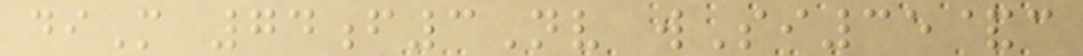diM 74f3Nv wSi35&c
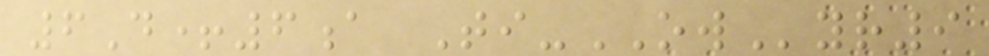6D+6a Ti-OWyr9
